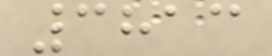3813
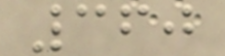360
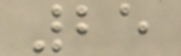25
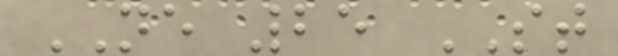NE 25 ST
